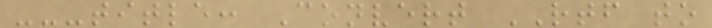---title: Convert RTF to
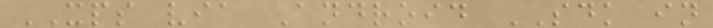XPS via Android SDK in
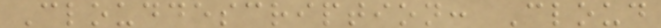Clouddescription: Cloud
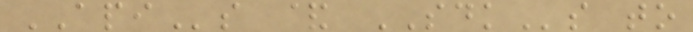APIs & SDKs to
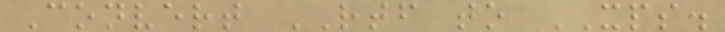Convert RTF to XPS.
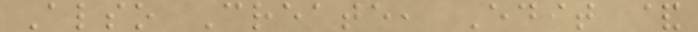Also Create, Edit &
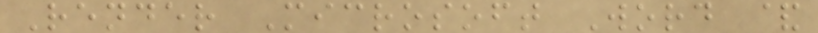Render Microsoft Word &
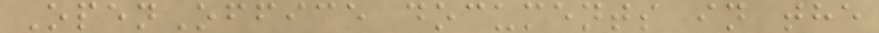OpenOffice documents in the
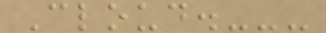Cloud.---
